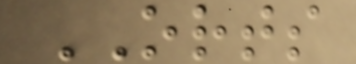ORTS
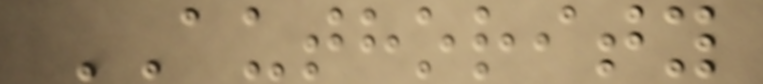AUTHORITY
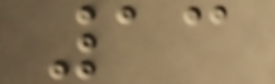13
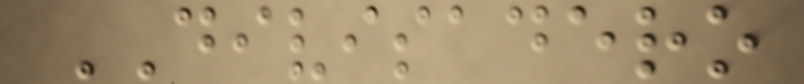DIVISADERO
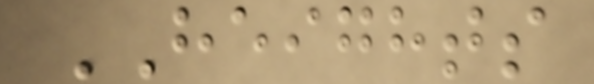HEIGHTS
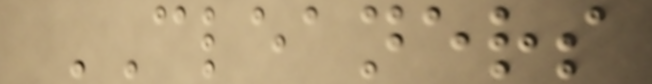CLEANERS
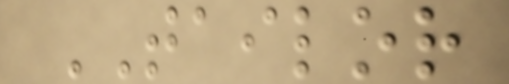TAILOR
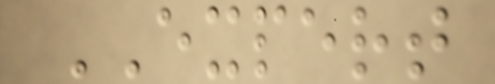EXPERT
